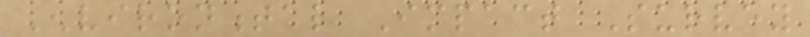Environmental Impact Survey
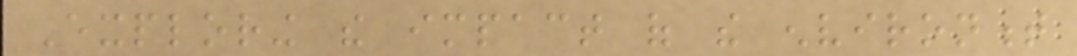Exploring the impact of the environment
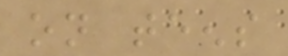on teens
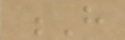H
